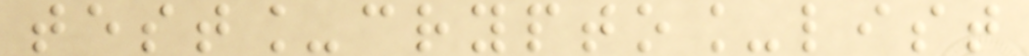test_crypto_list
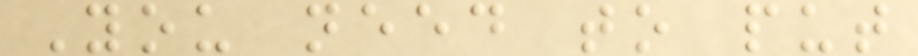You need to put
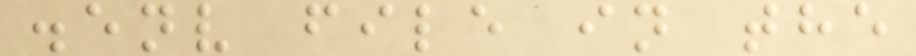.env file in the
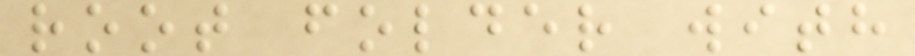root folder with
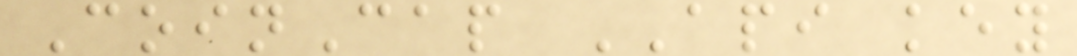CoinCap API key
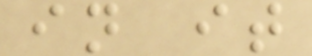in it
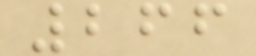266
